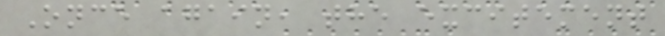Once again, the excitement
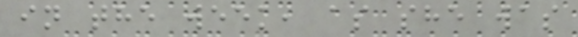in the week, as she was
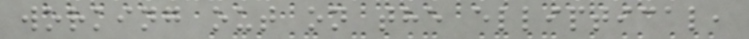working out on the elliptical,
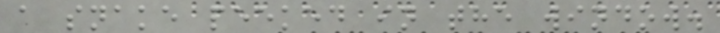a snake peeked in the window.
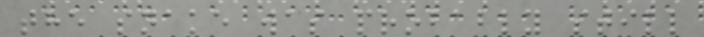the snake was probably still
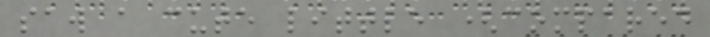saw a cute little (compared
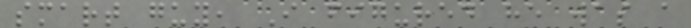smart guy, I figured he was a
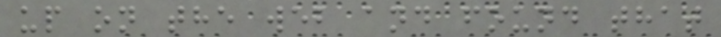up on the web and found that
